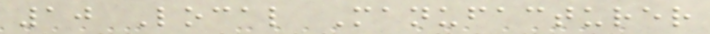10 Local Manufacturer
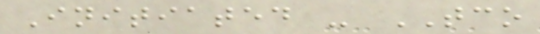Initiated - TCO
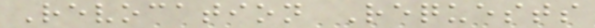Revocation Requests
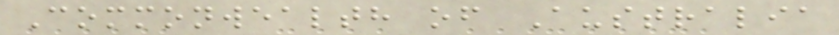Commonwealth of Australia
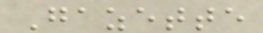Gazette
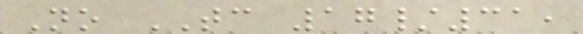No TC 17/31,
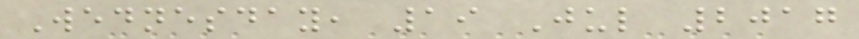Wednesday, 19 Jul 2017
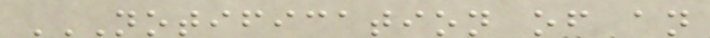NOTIFICATION OF AN
